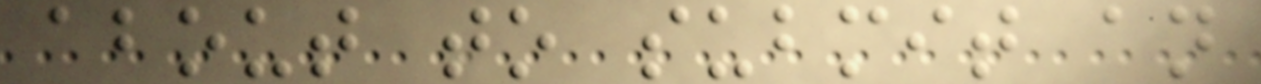about to submit an
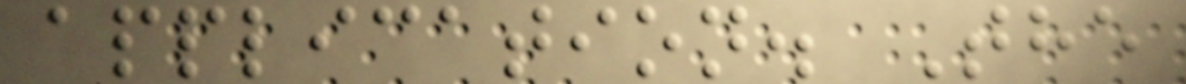application. The
